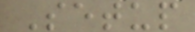Setup
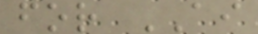for AI
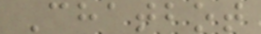Chatbot
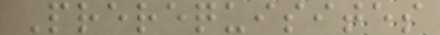Prerequisites
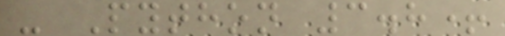- Python 3.8+
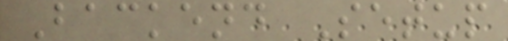Backend Setup
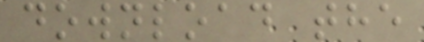download the
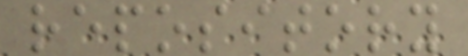repository
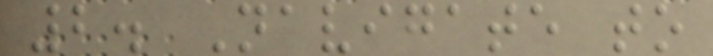2. Navigate to
